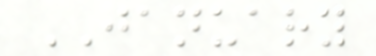JANUARY
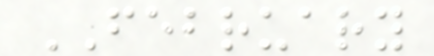FEBRUARY
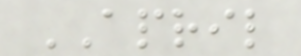APRIL
